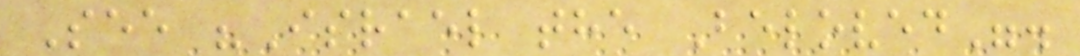See "Israel the Beloved".
